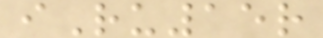iRu15r
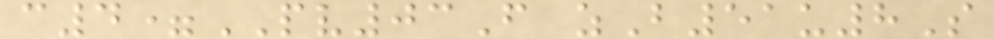c4=PV03F zB51u8S
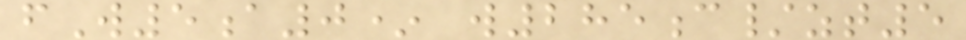fW5a0* w285c/zt5
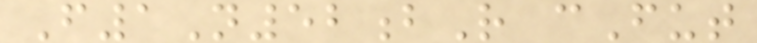F1N52bR cFut
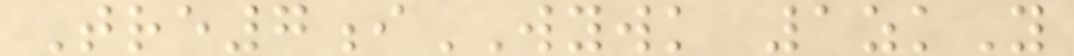Tre7iWYWK 1zkY
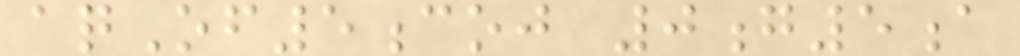aqOf5coj 0g5a
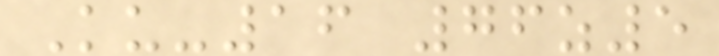Ku-16 76z5
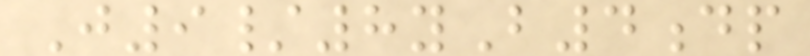J9/8yB4dp
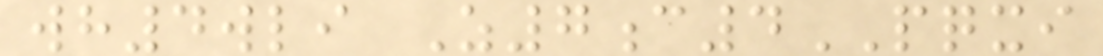wh4wli Z7c4PQXI
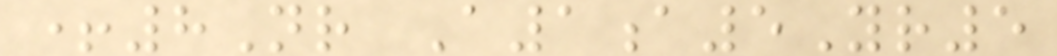+8Nr A1a5Yr5
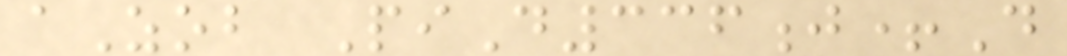aZob PiD336j+D
